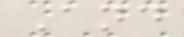And
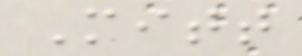Mitt
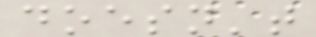doesn't
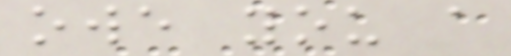owe you a
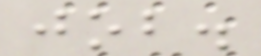job.
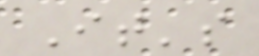It's
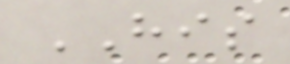HIS
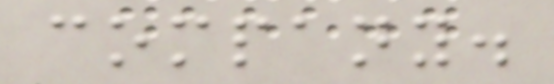company.
